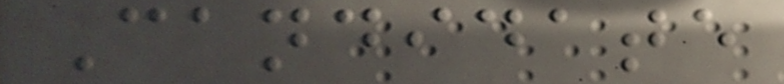Candidate
